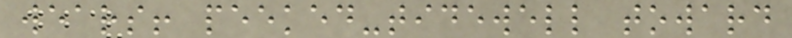wears! peeked-tidewell toward
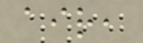air,
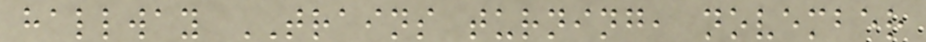hallway TRAINS turning, november
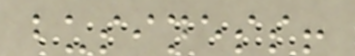business!
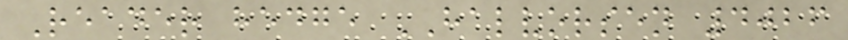Reader hedge HALVORSEN 4026
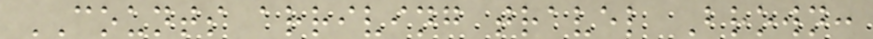COUNTS arriving travel Brown:
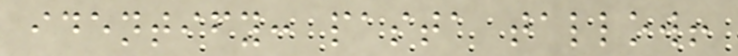identify: pasta tallow!
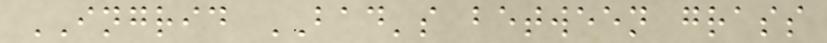INGRID BAD's between grass
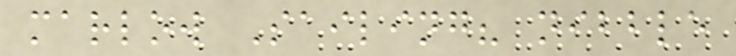marlow Sailing? nibble
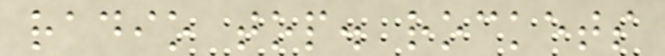radio top. rockets
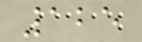125
